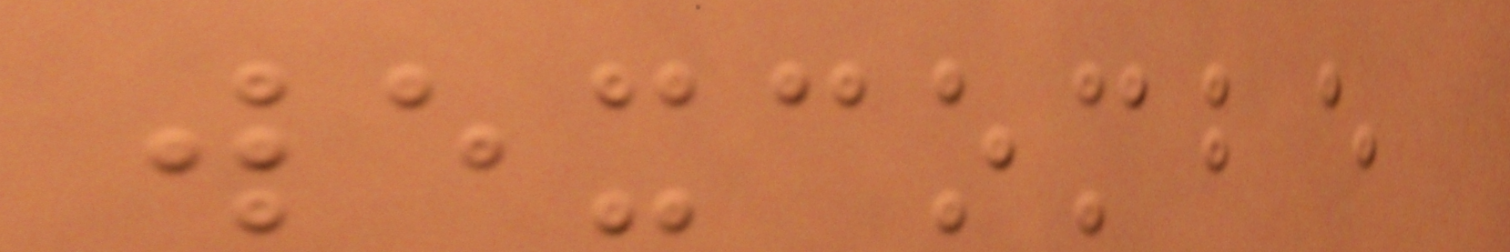wexcombe
